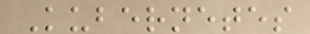Kubernetes
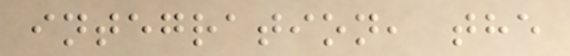integration, the
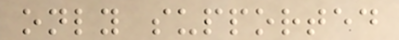only supported
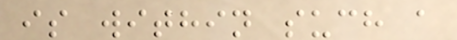is within such a
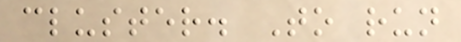cluster. To run
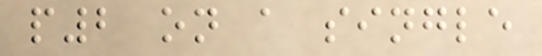p2 on a single
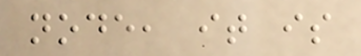node, it is
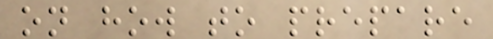on how to prepare
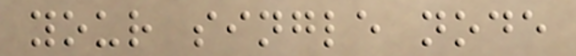your single node
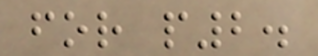for p2.
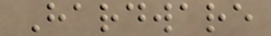Hardware
